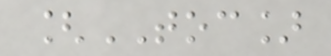[TOC]
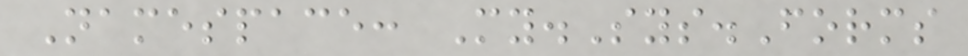Namespace: My.Sys.Forms
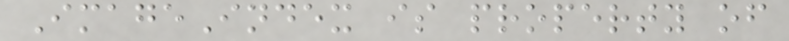ImageIndex is property of
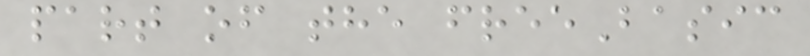part of the freeBasic
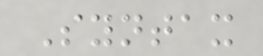Syntax
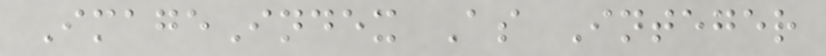ImageIndex As Integer
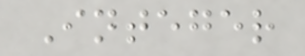Integer
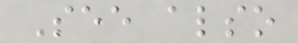See also
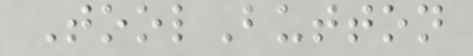ToolButton
